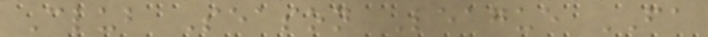Club Season League FA
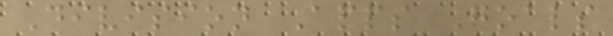Division Apps Goals
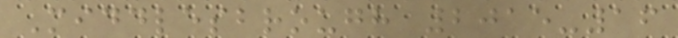Middlesbrough 2015-16
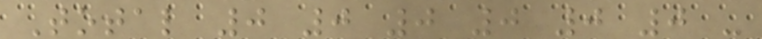Total 0 0 0 0 0 0 -
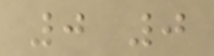0 0
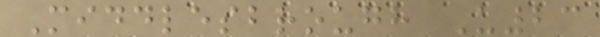Middlesbrough U23
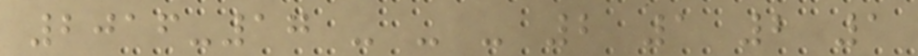2016-17 - - - 2 1 2 1
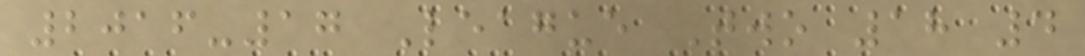2016-17 League Two 18 4
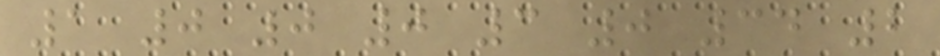1 0 0 0 3 0 34 2
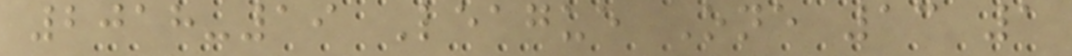2018-19 League One 13 1
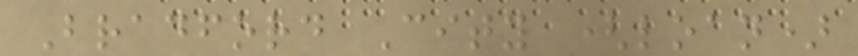Bradford City (loan)
